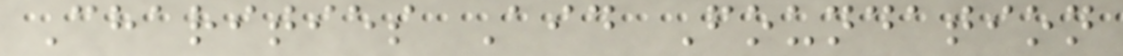Charities Aid Foundation
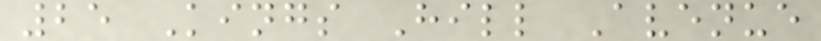25 Kings Hill Avenue
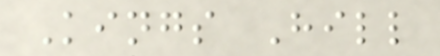Kings Hill
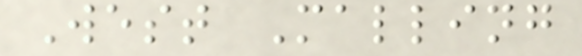West Malling
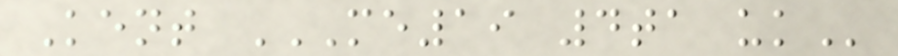Kent ME19 4TA UK
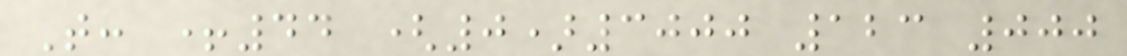T: +44 (0)3000 123 000
